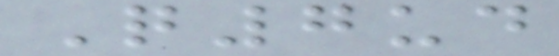Q7ud
